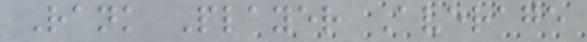Rank Player Average
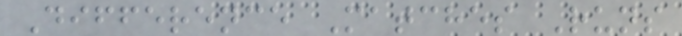Difference Matches Runs
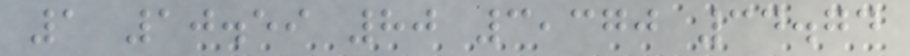1 10.59 80 3,370 34.74
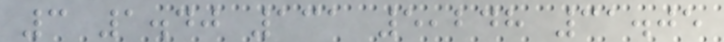3 1.40 131 5,248 31.05
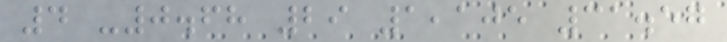4 -0.68 29 1,105 31.57
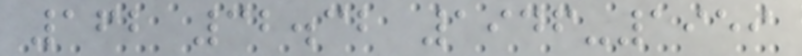162 32.32 1946-1959
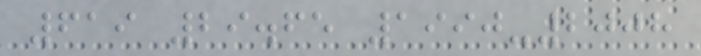619 29.65 1990-2008
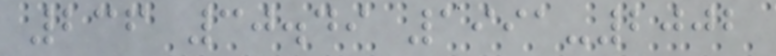236 30.49 1991-2002
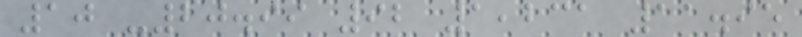10 -20.99 92 1,231 11.95
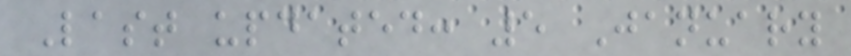Last updated: 5 January
